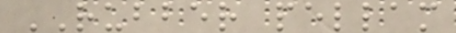RUBBER pellam
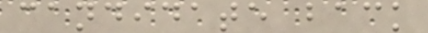candidate back
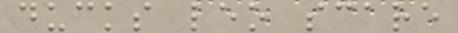ducks leo scare
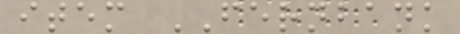item FERNBANK
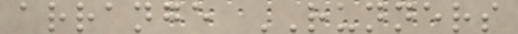arrange RUNNERS
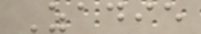Zadie
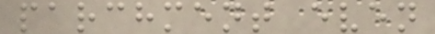parchment even
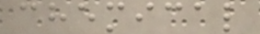chemical
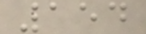154
